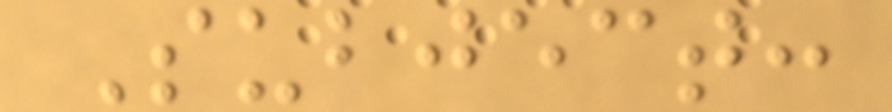Subject:
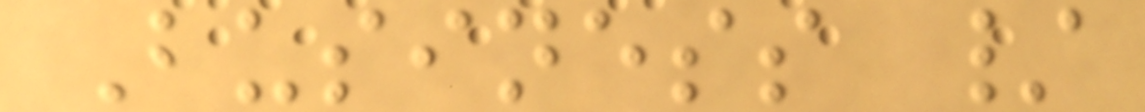Business /
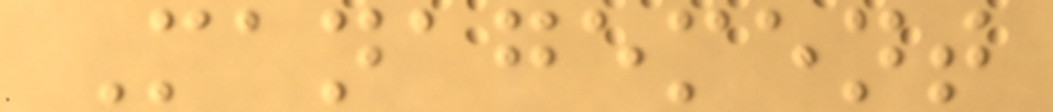Management
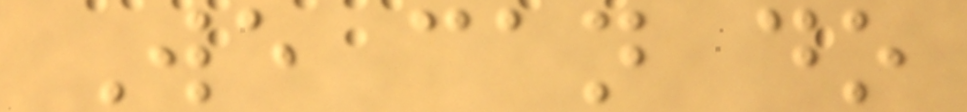We can do
